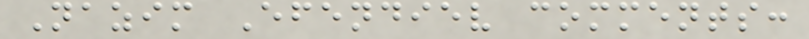Nazim Efendiev comments:
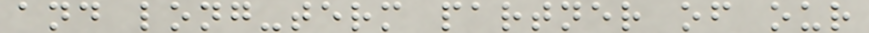and long-term partner of our
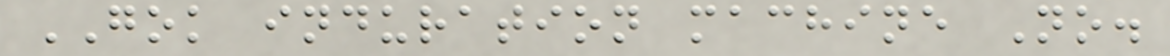GOK induration machine No.
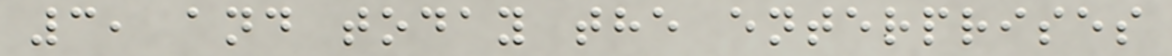3, and today the enterprises
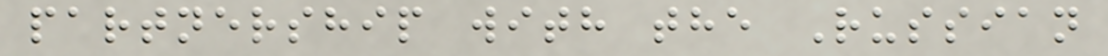partnership with the Russian
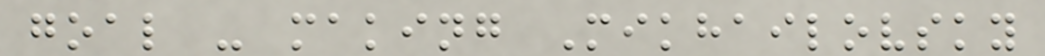goal - making Mikhailovsky
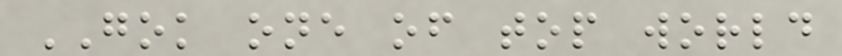GOK one of top world
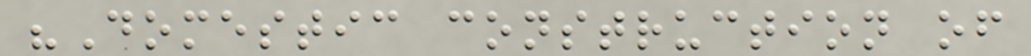"Domestic construction of
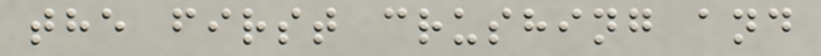the first crushing and
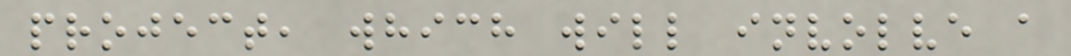project, which will involve a
